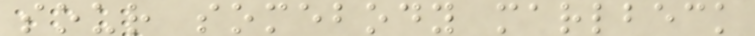sour somebody marlbeck
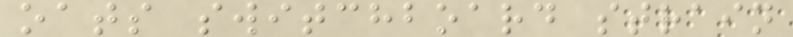oats switchboard strain
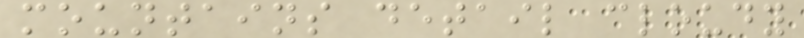mountains detail cloudy
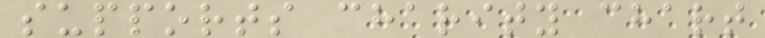supports charity chart
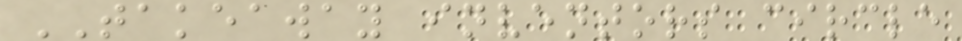TAKEAWAY inventors circle
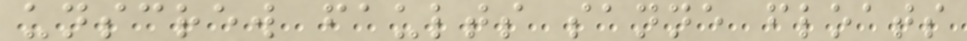unscrew faults sanne floats
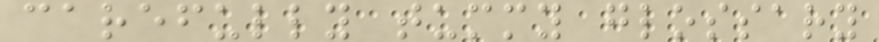carefully tummy glossary
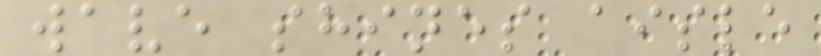wave shines aisle
